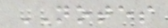NOTES
